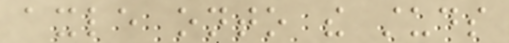axle onto the studs
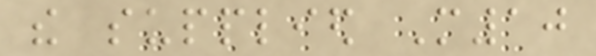the supplied M10
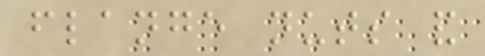flange nuts and
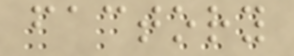factory
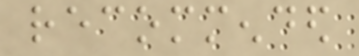recommended
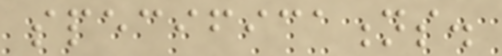specifications.
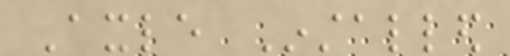Axle Installed
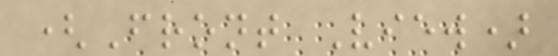(Front View)
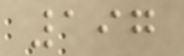197
